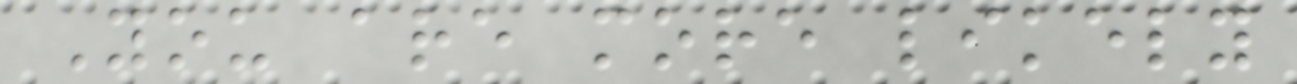You are more likely
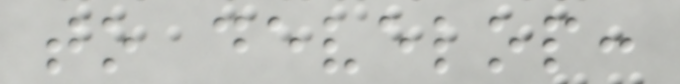to develop:
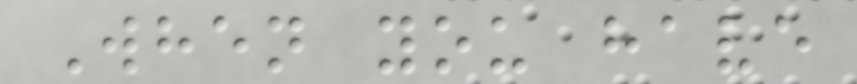When you have
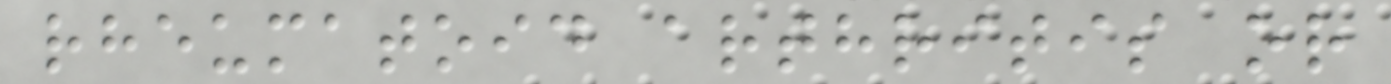rheumatoid arthritis or
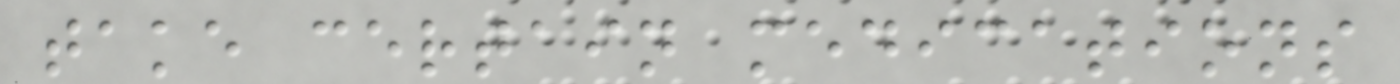take certain medications
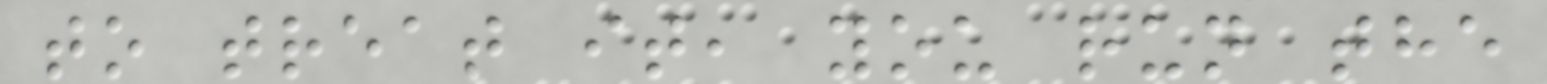to treat it, you run the
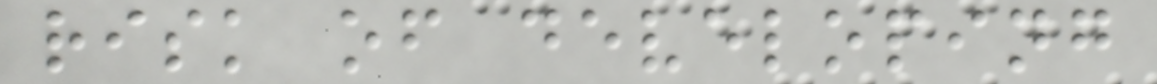risk of developing
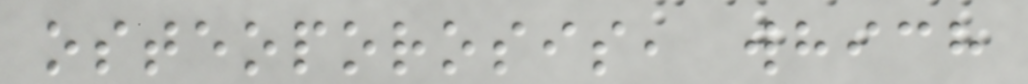osteoporosis, which
